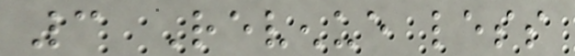3 Revenue less
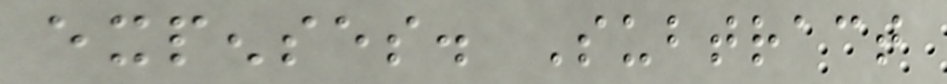expenses. Subtract
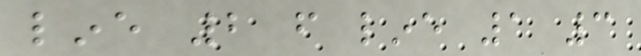line 2 from line 1 3
